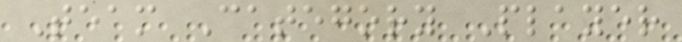Team Category Player
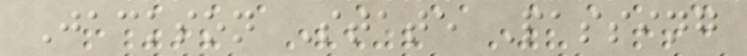Jackson State Passing
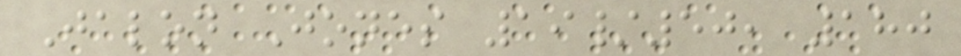Jalon Jones 19/50, 180
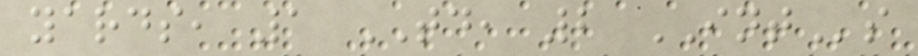yards, 1 TD, 2 INTs
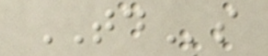TDs
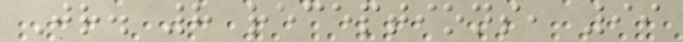Jr. 8 receptions, 99
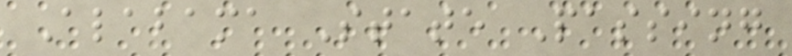Alabama State Passing
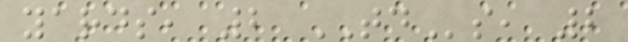yards, 2 TDs, 2
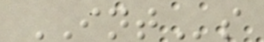INTs
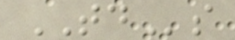TDs
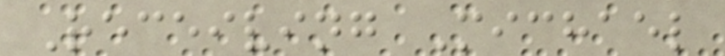Receiving Michael
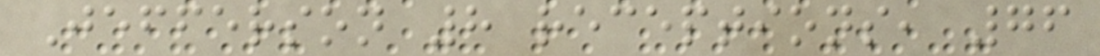Jefferson 8 receptions, 76
